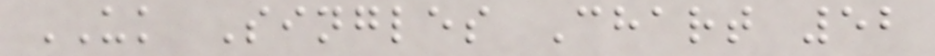UK Singles Chart 52
